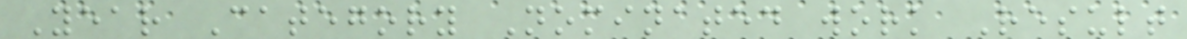Year Category Nominated work Result
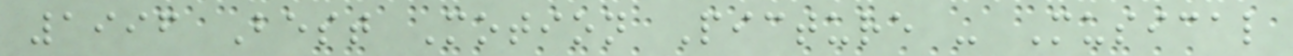1996 Best Motion Picture - Musical
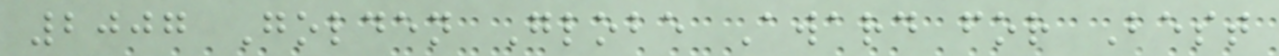2007 Golden Globe Award for Best
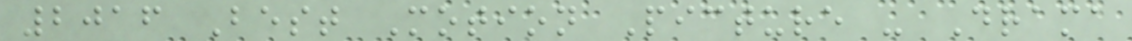2016 Best Motion Picture - Drama
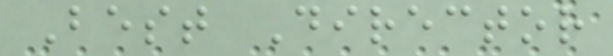Best Director
